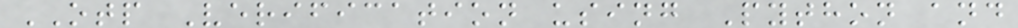OTP Verification using Python and
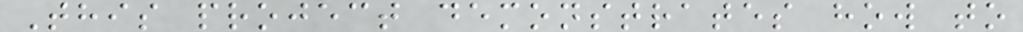This project demonstrates how to
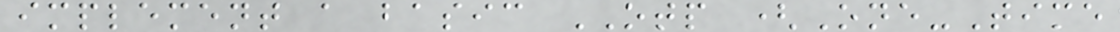implement a basic OTP (One-Time
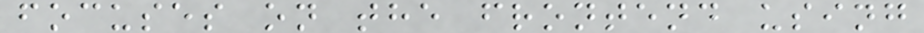focuses on the frontend using
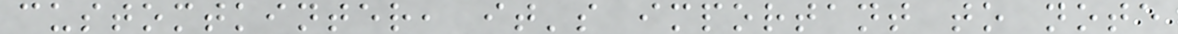customtkinter, it's important to note
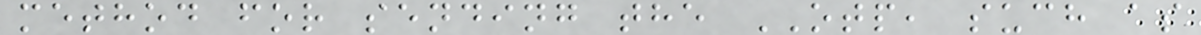method for sending the OTP, such as
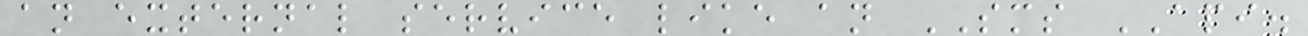an external service like an SMS API.
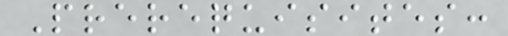Prerequisites:
